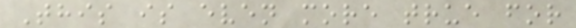This is even more true for
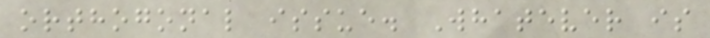orthogonal issue. Whatever is
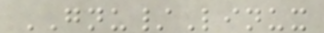GNU/Linux
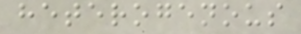heterogenous
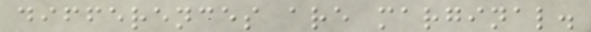differences are marginal.
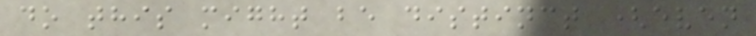do this might be distinct (even
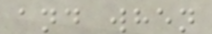and when
